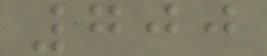700
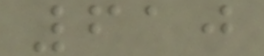610
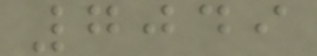7049
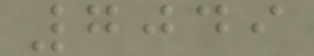7049
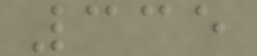335
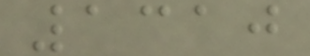1310
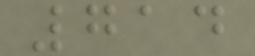714
